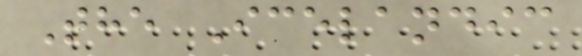The Icelandic
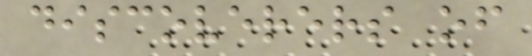discoverers of
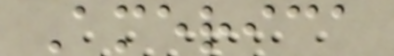America
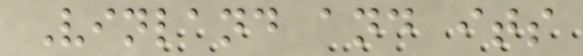Vinland and its
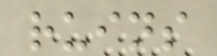ruins
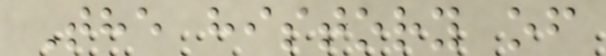The history of
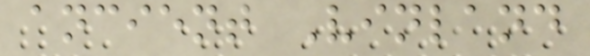ancient Vinland
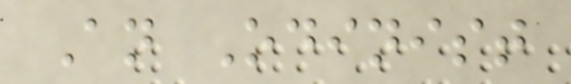An Odinist
